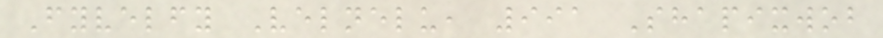Fyvelfy Velnelu, 991 Shapixwob
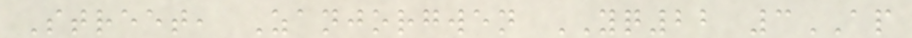Street, Zanjorgwen YQ22 3AP
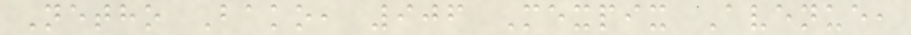Netho Bako, 906 Mexpix Avenue,
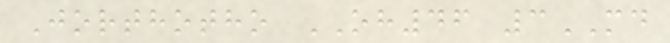Jorthotho OH46 3MD
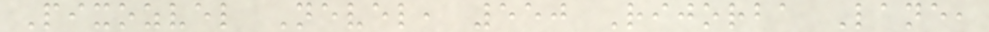Pixozvel Nevel, 550 Rijorba Lane,
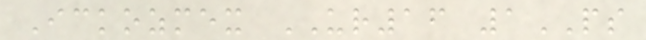Ickozmex UR16 1PS
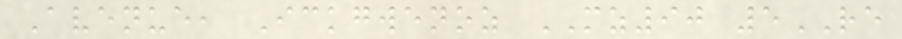Avenue, Ickgwenoz MZ90 5RE
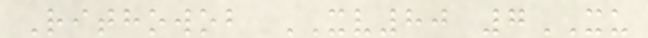Rithowob XV80 7XU
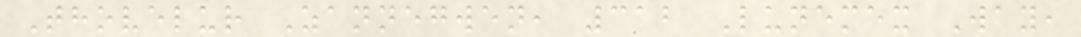Thovelur Zannegwen, 312 Lunemex Way,
